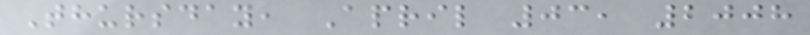Thursday, April 03, 2008
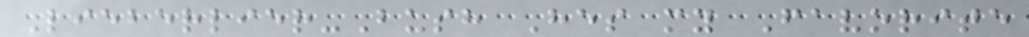Lieberlier-Bush Hes my Favorite
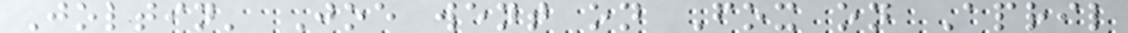Joltin' Joe went on Fox on April
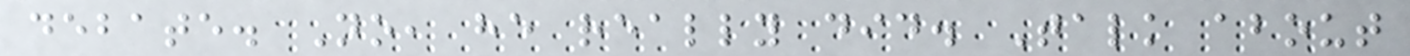debate. No, he really did. Talk about
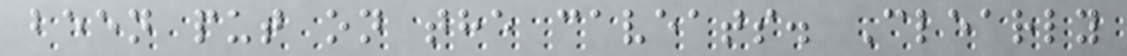been put on the caveats. Clearly
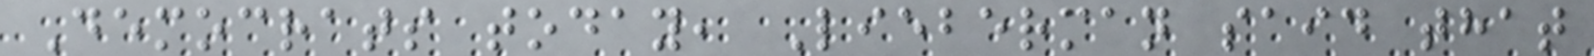Democrats today, Lieberman said that
